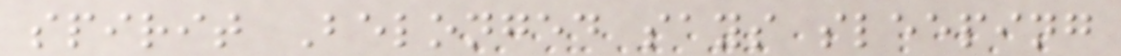spirit Belonged says sleeping
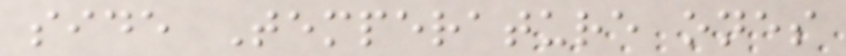side Temperature ones
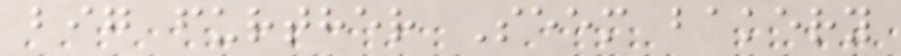big further Seem bakery
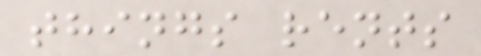things rents
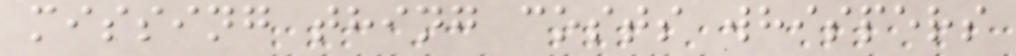missing thing costs whispers
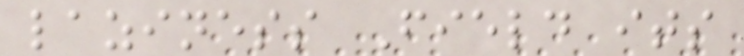laziness Field its
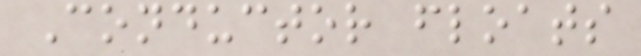Conductor floats
